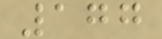177
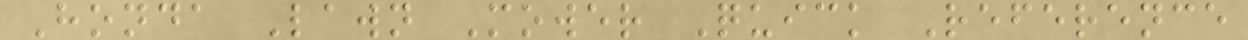Honda Lawn Mower Quick Reference
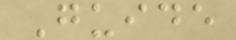Guide
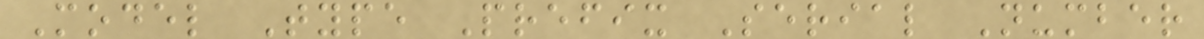Model Type Prefix Serial Number
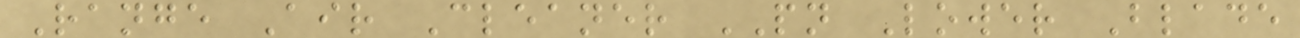Range Air Cleaner PN Lower Blade
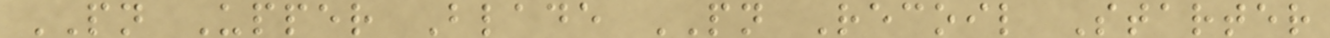PN Upper Blade PN Recoil Starter
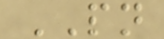PN
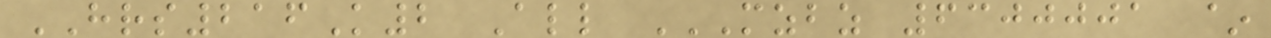HRS216K2 All MZBZ 6300001 ~
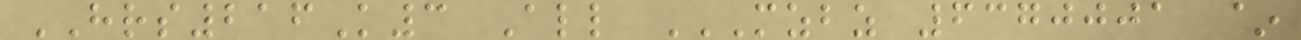HRS216K3 All MZBZ 6370001 ~
